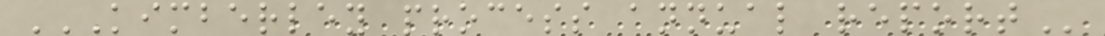KIMBERLEY PROCESS ANNUAL REPORT
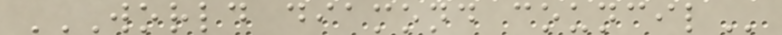WORLD DIAMOND COUNCIL
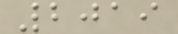2019
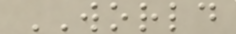WORLD
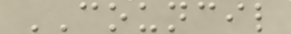COUNCIL
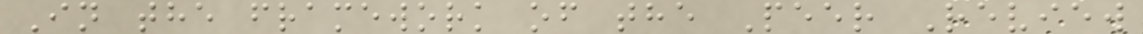In the framework of the Peer Review
